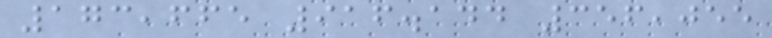173,665 916.144 356,055
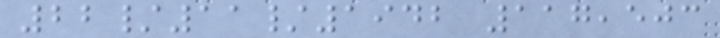22/11/1942 117,503
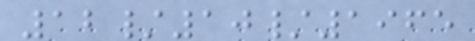12/10/1965
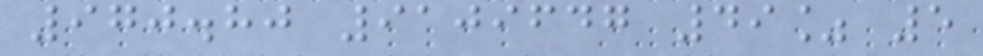970.80 9109647 49% 5
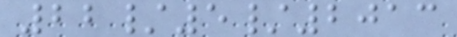22/5/2013
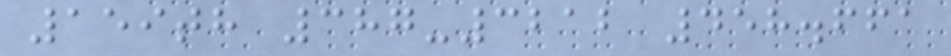159th 387-3212 458.661
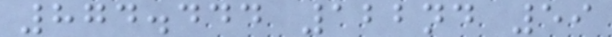874.444 122nd 59
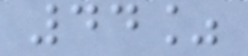44%
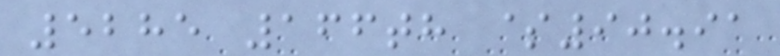5285 166th $90.91
